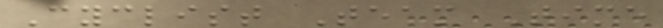Cyclist Team Time
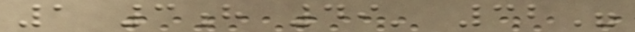1 3h 49' 32"
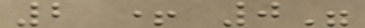2 + 0"
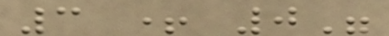3 + 0"
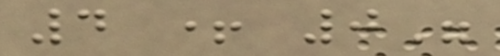4 + 0"
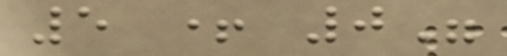5 + 0"
